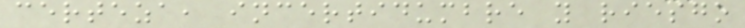certeza, incertidumbre y riesgo
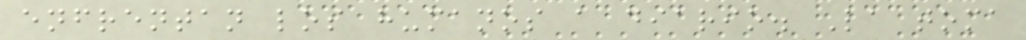enfrentan los humanos a diario. La toma
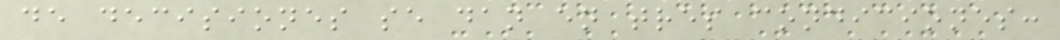de decisiones se dan en tres condiciones:
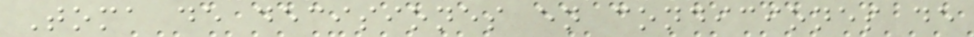Toma de decisiones en condiciones de
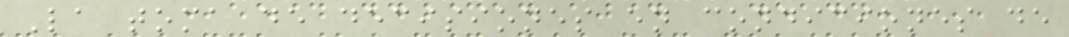La toma de decisiones en condiciones de
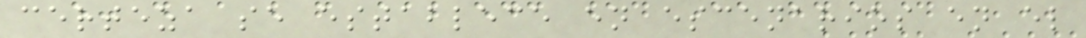certeza se establece en escenarios en el
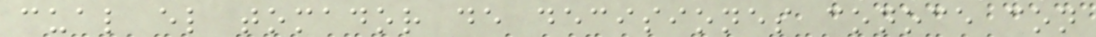cual el tomador de decisiones conoce con
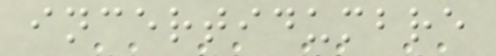incertidumbre
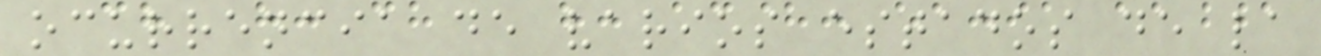ocurrencia de varios estados de la
